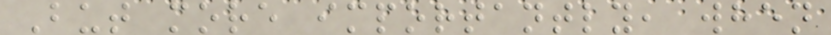But more importantly, when
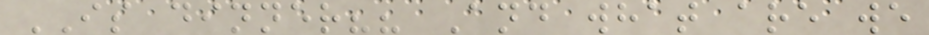IS dinner?? And what are we
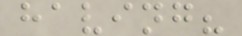having?
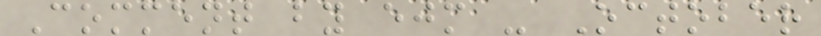Comment by ejm - October
